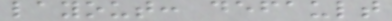layout: default
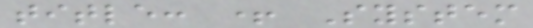title: + System
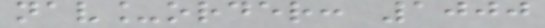nav_order: 1000
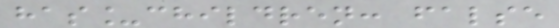has_children: false
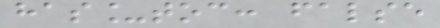has_toc: false
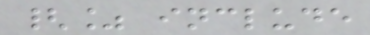{% include
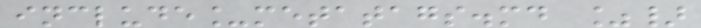include_metatags.md %}
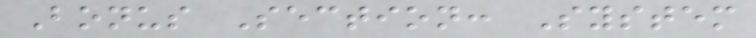Bonus Section: System
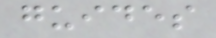guides
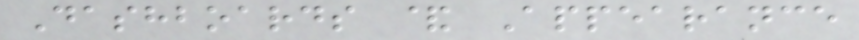Dashboards & Appearance
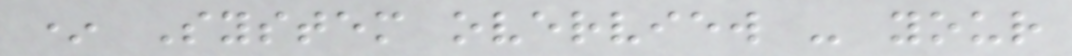* System overview - your
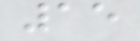15
